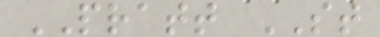PRATT ST
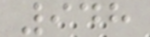948
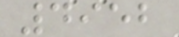4952
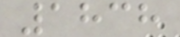1838
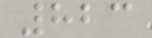823
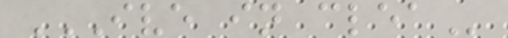IVE IN CLEA
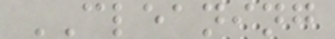CLEANING
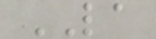LA
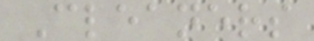Cleaners
